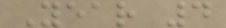Year 4
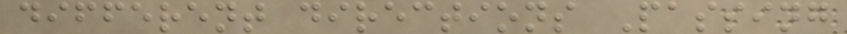different directions Passing
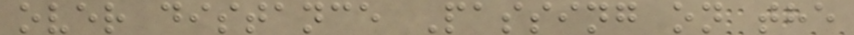over distance Passing on the
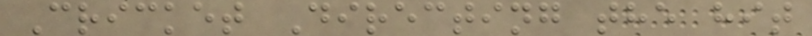Cricket Directing the hit
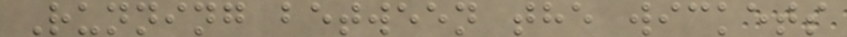Running between the wickets
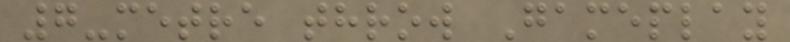7-metre throw Gameplay
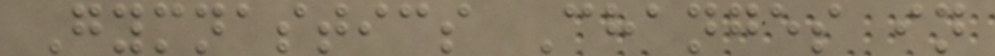Gymnastics Changes in
